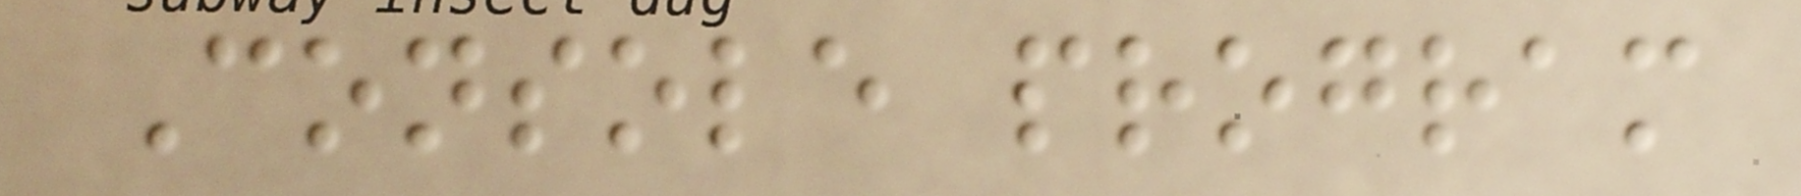Console program
